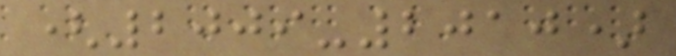(2009-2010)
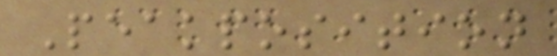Peakposition
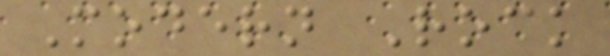Modern Rock
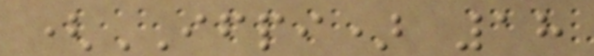(IFPI) 18
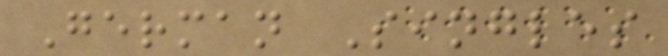German Singles
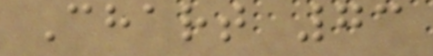Chart 73
